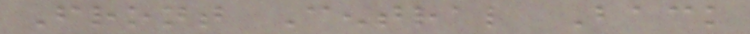Front Central Back
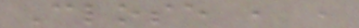Close , ,
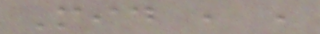Mid , ,
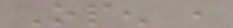Open ,
